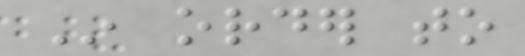In order to
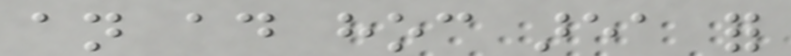an ad hoc area for
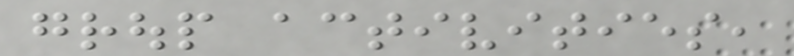group activities,
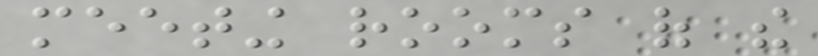meeting rooms of the
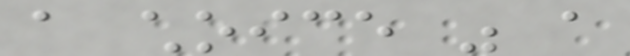a choice was a
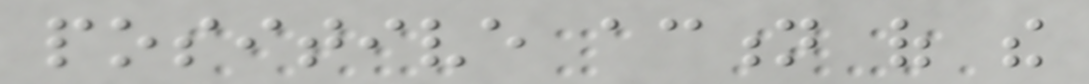positive action of the
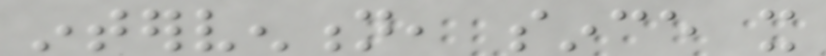intervention, since it
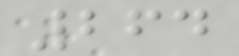264
